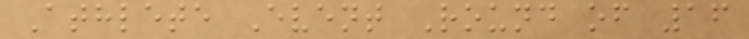Athlete Event Round of 16
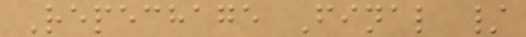Repechage Final /
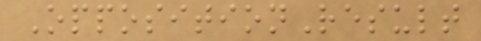OppositionResult
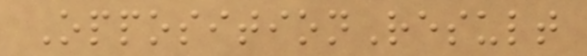OppositionResult
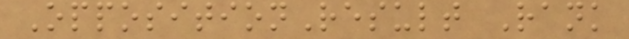OppositionResult Rank
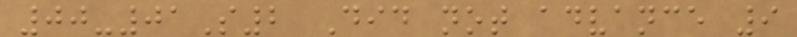00-01S2 Did not advance 9
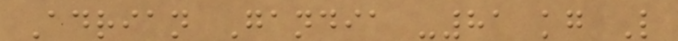Adrian Gandia -81 kg L
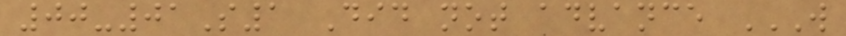00-01S1 Did not advance W
